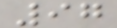97
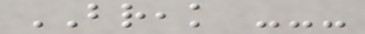BREAK ---
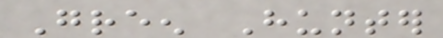Green Hunter
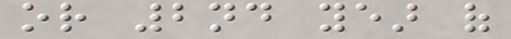or 2nd year of
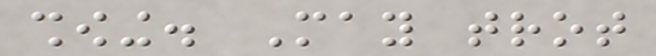showing. May trot
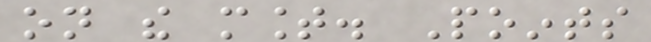on the mount. Points
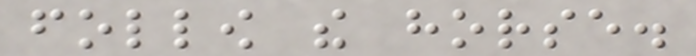follow the horse.
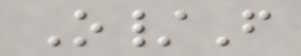O/F
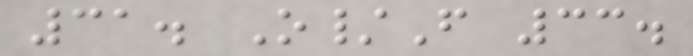31. O/F 33.
